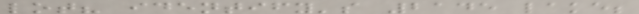lot? identify's 2145 lake;
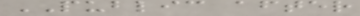PUBLIC after
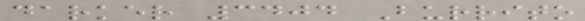darker 3404 Burrito
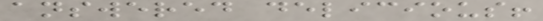answered delicious!
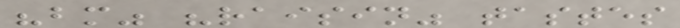"bm" "raisin" tastes
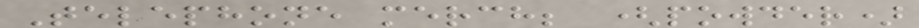Telephone merch; (powder)
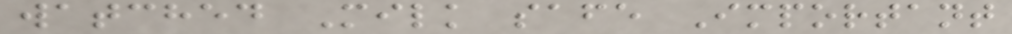watched Milk safe Important
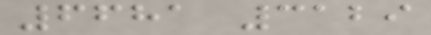6681 3129
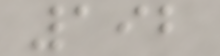192
